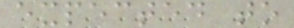expected to
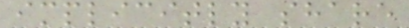implicitly share
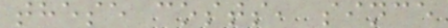these costs, since
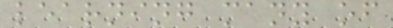learning many of
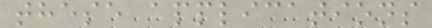these applications
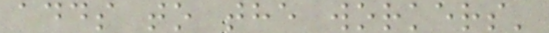adds to the workers'
